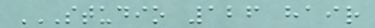STUDIO 126 HAIR
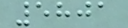5801
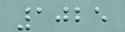1025
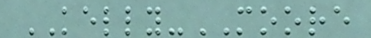KELLY-MOORE
